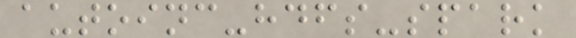autoinc-hdfs-spark
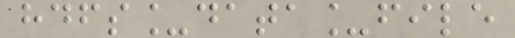hdfs_data_file
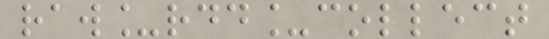raw_rdd_collect
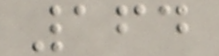164
